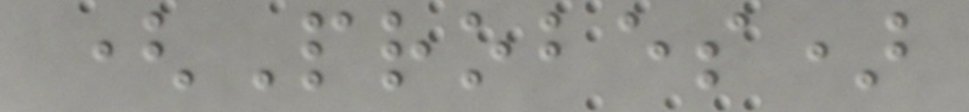(Probes)
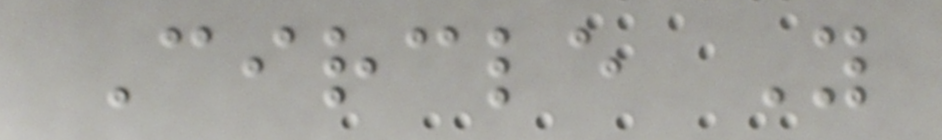Circle Y
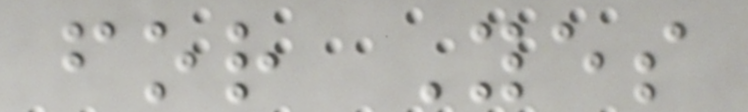for Yes
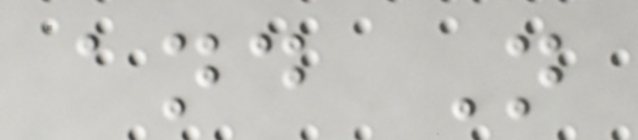and N
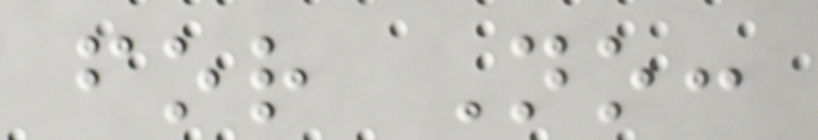for No:
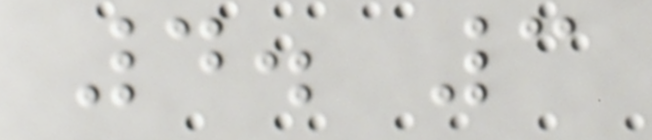4. 3
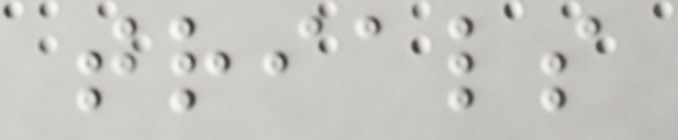trials
